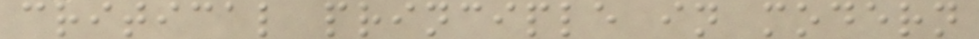critical principle in modern
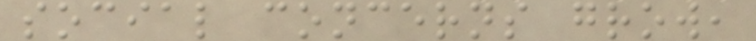social concerns grow,
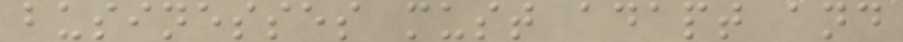businesses must adapt and
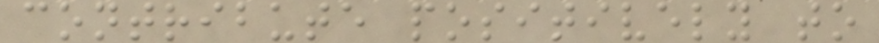contribute positively to
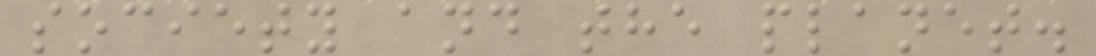society and the planet.
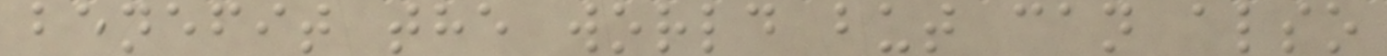benefit the world but can also
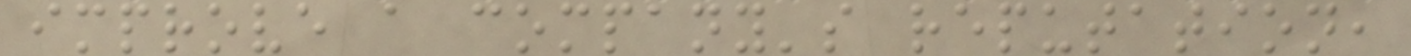improve a company's reputation,
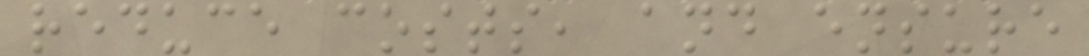reduce costs, and ensure
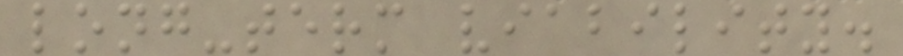long-term viability.
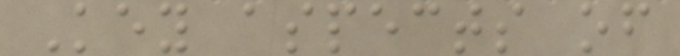Key aspects of
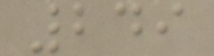249
